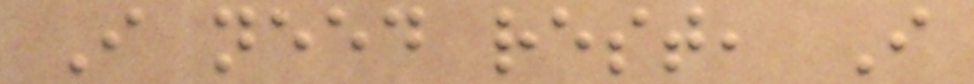I need rest, I
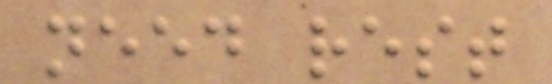need rest
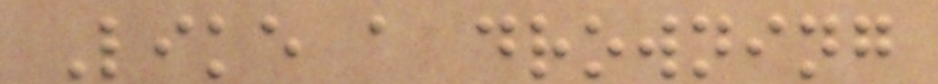Like a drowning
